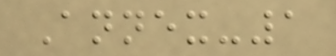Annex-1
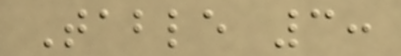Table 3:
